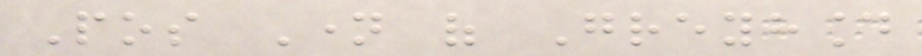Pos Name of Greyhound
